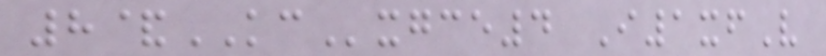8&KCxgce4 I1xfV
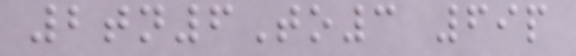2tn6To3 69p
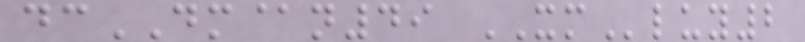dcDM@n49 XMluy2
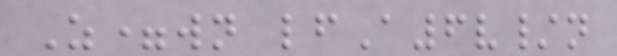Z=wn lfA6v/n
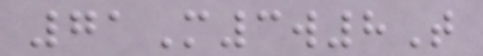71M3w8T
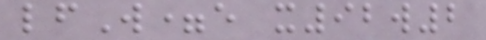lfW=e x92w2
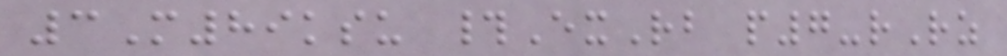3M89ksu #ExRb p7-rRz
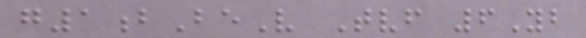g1bBeV Tvf 6Yb
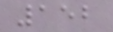152
